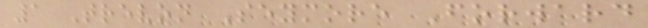1 Trevon Seymore Forward
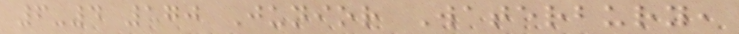6-4 170 Junior Waterbury,
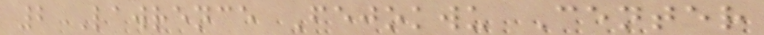2 Lawrence Fejokwu Center
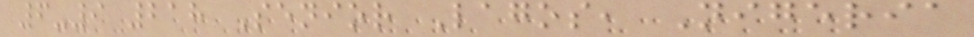6-9 218 Senior Lagos, Nigeria
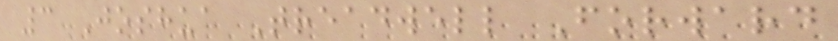3 Joshua Treadwell Forward
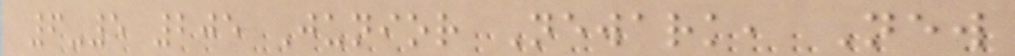6-5 205 Junior Newark, New
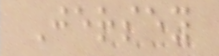Jersey
